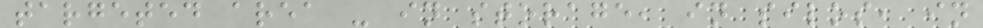targeted area - in storage, in silos, in
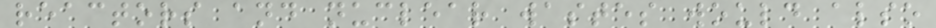reactors and nuclear wastes would also
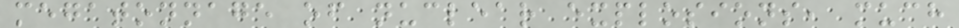megatonnage of nuclear explosions, much
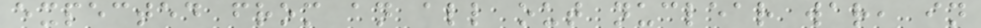expected from an all out nuclear war, in
